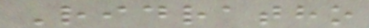Ridratho
